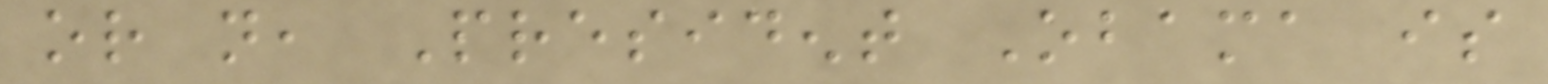or not, President Obama is
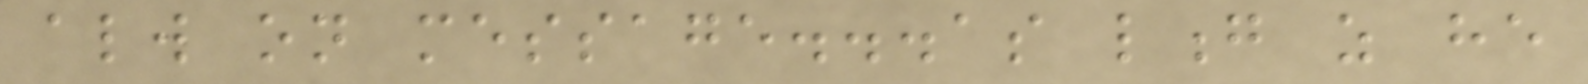always on message...as long as he
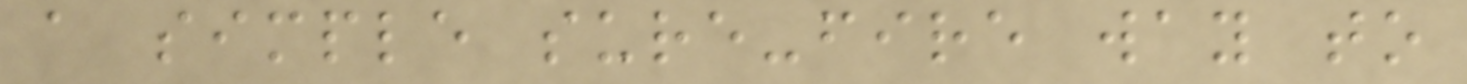a simple sure-fire way to
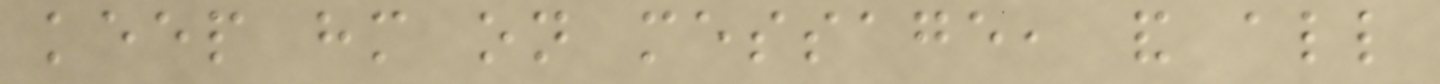keep him on message, and all
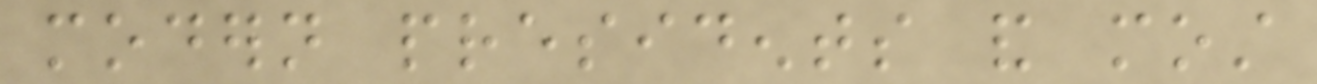modern presidents and most
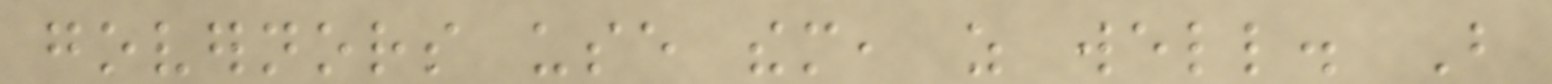governors use them, as well. But
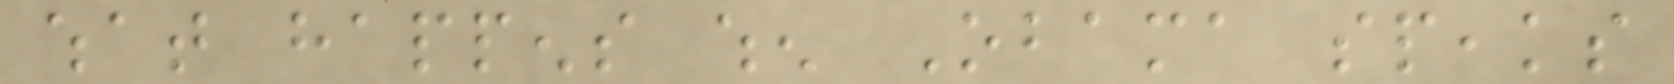what happens when Obama speaks
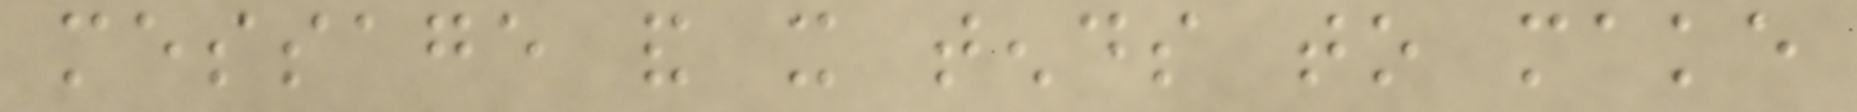message and it tends to make
